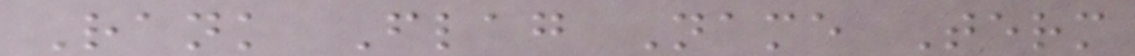Rank Flag Name Term
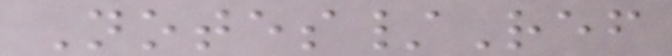Notes/Ref
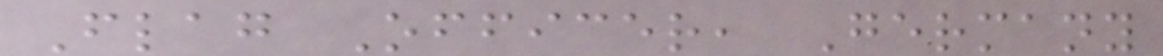Flag Officer, Germany
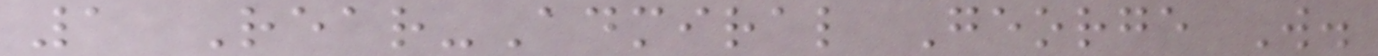1 Rear-Admiral George W.
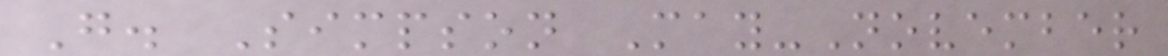G. Simpson May-November
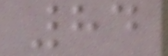84
